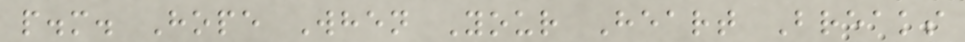p.m. Hope When Your Heart Breaks
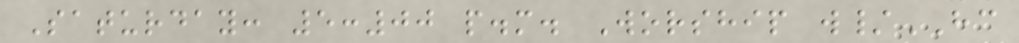Saturday: 5:00 p.m. Worship w/HC
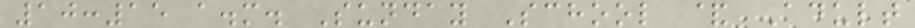10:15 a.m. Sunday School & Adult
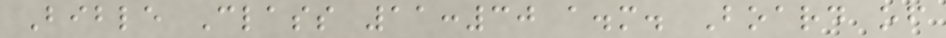Bible Class 11:30 a.m. Board of
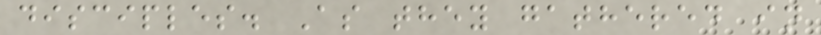disciples. As they gathered in
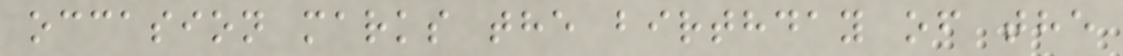occasion marks the birthday of the
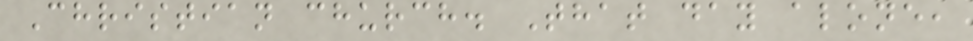Christian church. That day alone,
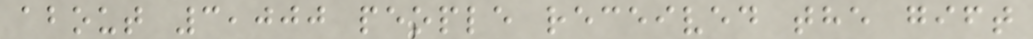about 3,000 people received the gift
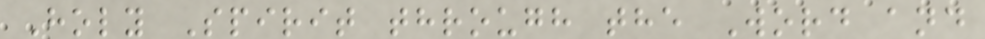Holy Spirit through the Word and
